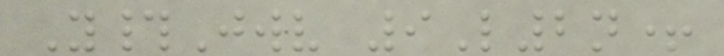Y#Jwv 9L2n+
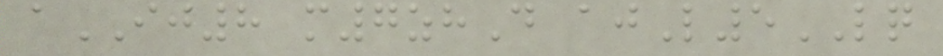aIJ8 m7zhD ajL5LQ
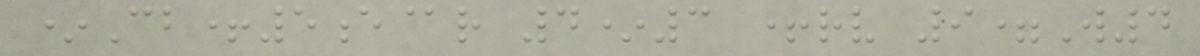*Cb+5e@r 4*3 +rv 9=W4
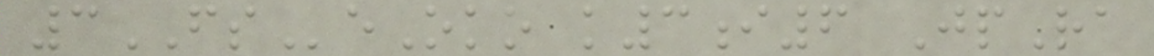3FSeOko k3i6 JpRa
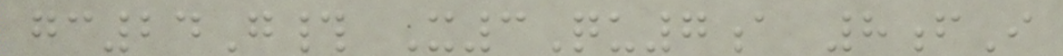gc24G# X3Qu7a 8fI
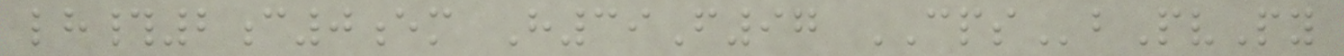lh#2c0em H39F97 CPSbPvPy
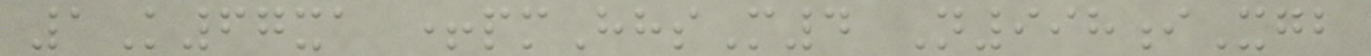1K67xa +pmHhsM4 N998iXgb
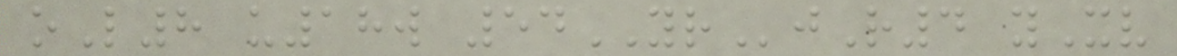oL8 u18w 54YRjR4 yXv
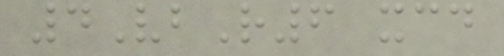4VbR6 xcd
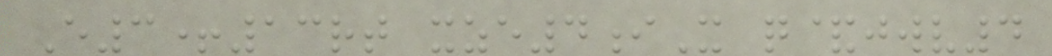E3+13rt xze4iX q&jwv4
